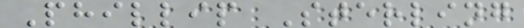Phillip Sterling
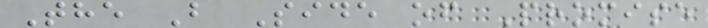The B Side of Promise
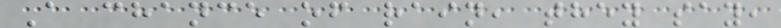A chance of rain, they say,
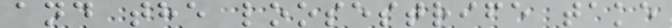and the loosestrife take
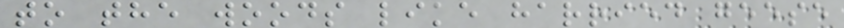to the woods like harried geese
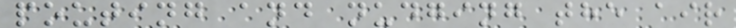pouting and nudging the air
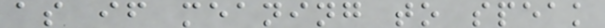as if meaning to speak
